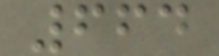664
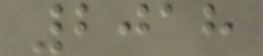2018
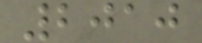2010
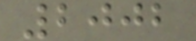2002
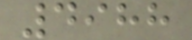4988
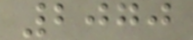2070
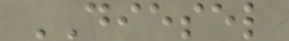DIESEL
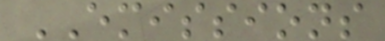EMISSIONS
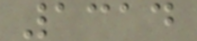1314
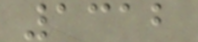1312
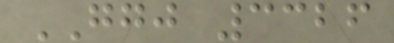GGJ 3326
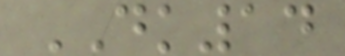DK14
